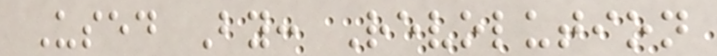Used By: Revolution
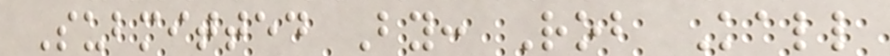Submitted By: Rob Kall
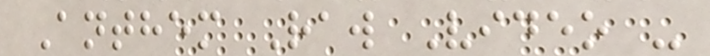Anthem Raw Video -
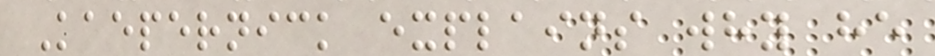Kaepernick explains why he
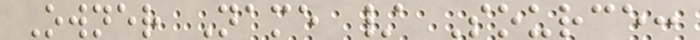Owner Name / Source:
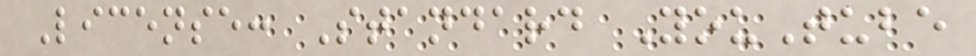License: Standard YouTube
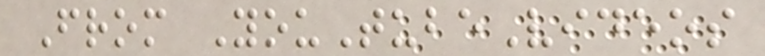From YouTubeVideos
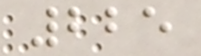225
